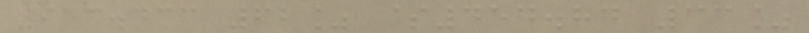913.433 62% $454.84 33%
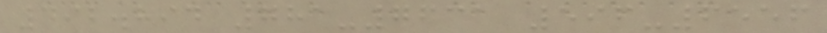492.894 781-7631 596-6556
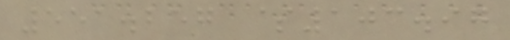551.257 $103.97
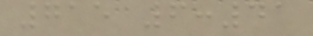715 6:41
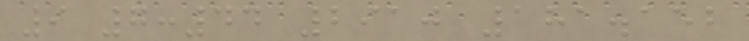9 7:44 2910 181.152
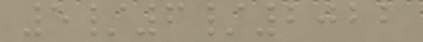5/6/2022
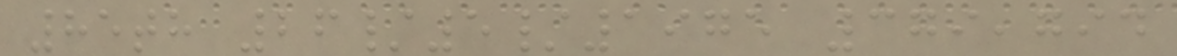85th 26/5/1975 379,794
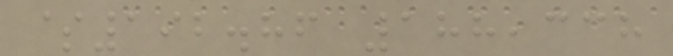$192.86 188,338
